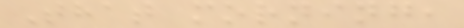That morning,
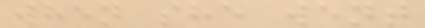when she went
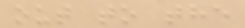out to the
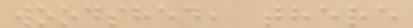woodshed, there
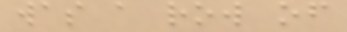was a row of
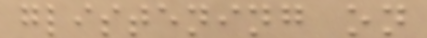glistening on
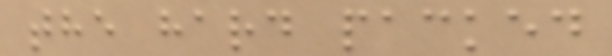the hard packed
